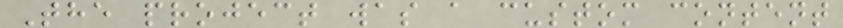The project was a custom content
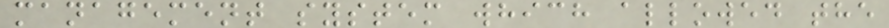management system which allowed the
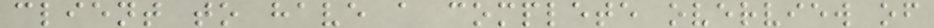client to have a complete overview of
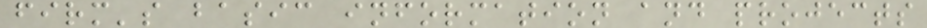firm's basic information and projects
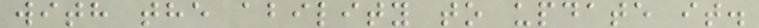with the ability to update it.
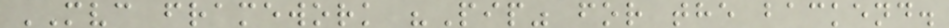MVC framework "Pip" for the backend.
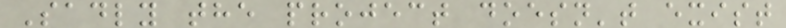Sadly the project doesn't exist
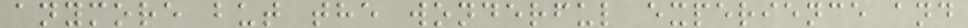anymore but the wonderful experience and
